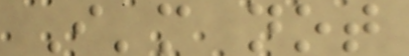I'm not
